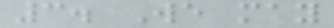3. We may
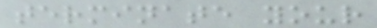terminate your
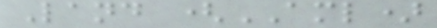Land (AML)
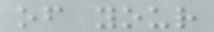of your
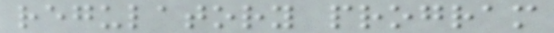regulatory program
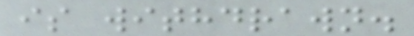is withdrawn.
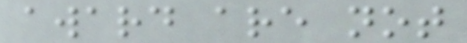award are not
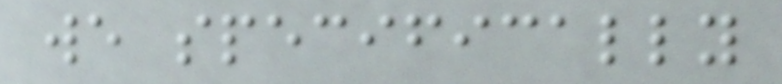we specifically
